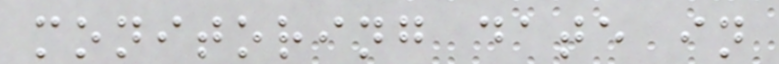monitoring date in
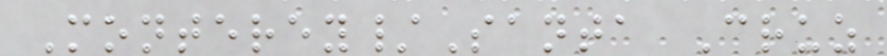Monterey/Santa Cruz
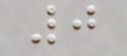0
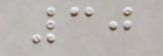30
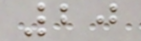20
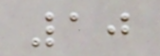10
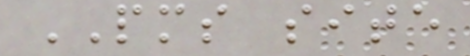PMS site
